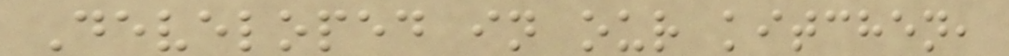Developed in our kitchen,
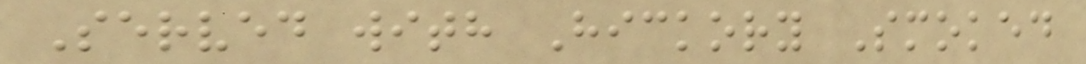Served with Hickory Smoked
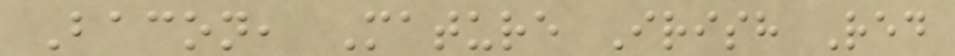Bacon, Mature Irish Red
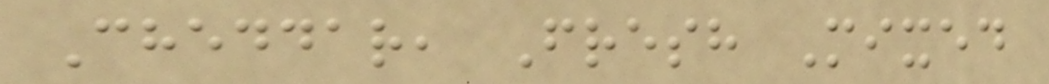Cheddar, Fresh Mixed
